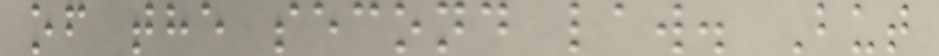of the second law. But
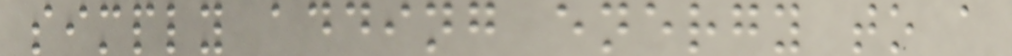simply adding energy to a
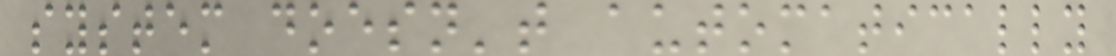system doesn't automatically
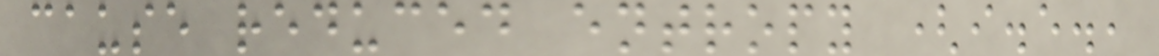cause reduced entropy (i.e.,
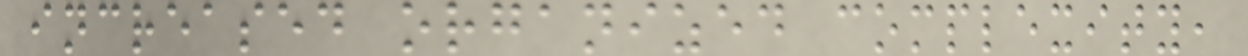increased organized complexity,
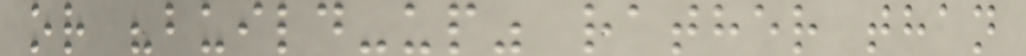or "build-up" rather than
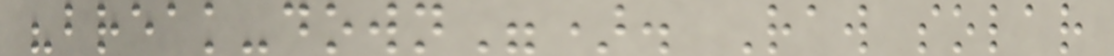"break-down"). Raw solar
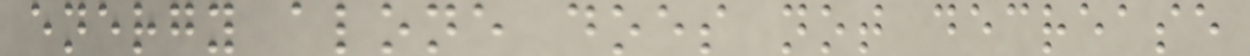energy alone does not decrease
